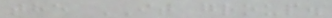the IT group.
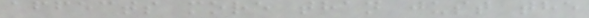affects more than just the
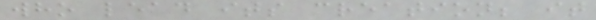who lead its creation; it
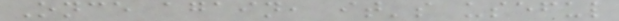Once again, it's useful
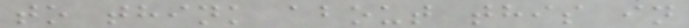to think about this in
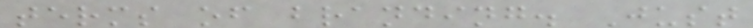terms of branding. Just
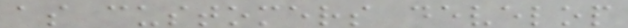as customers develop
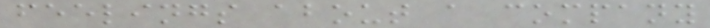feelings about a company
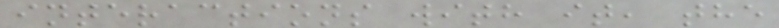interactions with it, the
